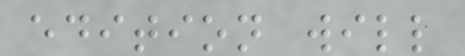edition will
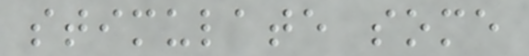stimulate some
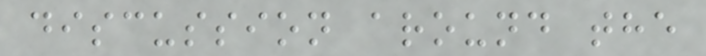discussion around the
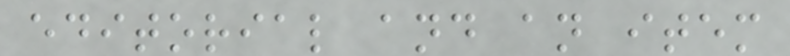editorial and an item
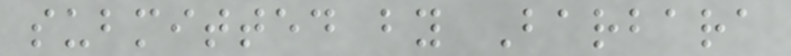submitted by Barbara
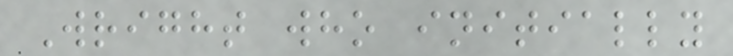Wright who initially
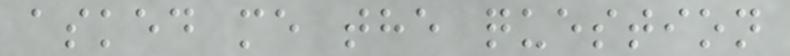asked me the question
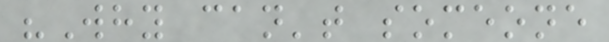"Why can't someone
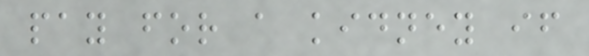pay for a kidney if
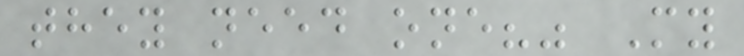they need one?" My
